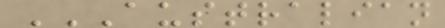AUSTRALIAN
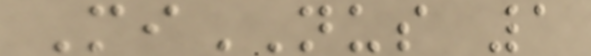MiNUS 1
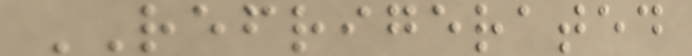REFRIGERATED
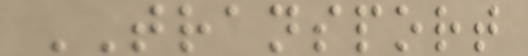TRANSPORT
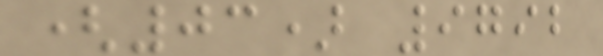(03) 9792
